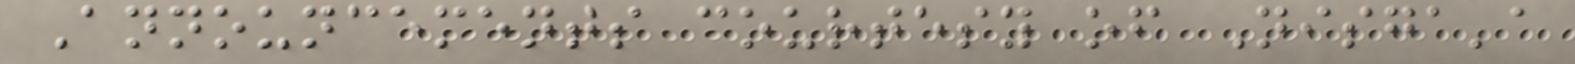Announcements courtesy of Nisga'a
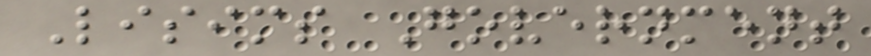Lisims Government
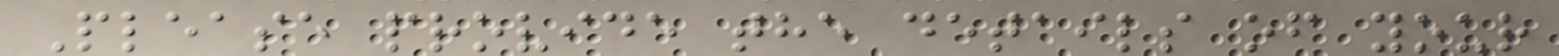Please provide the details of your
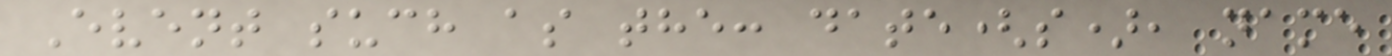Event such as the: date(s), name
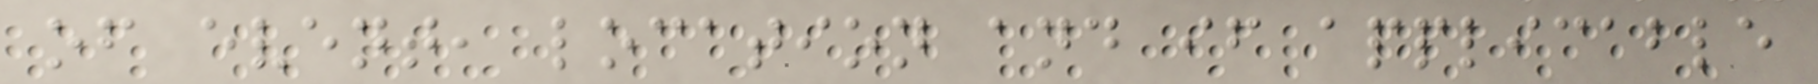of event, location and if applicable
